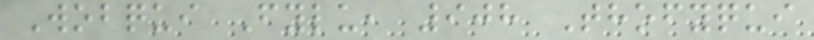Wobqui Fylu, 908 Thofyqui
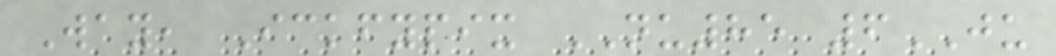Way, Ickfypix NU85 6JU
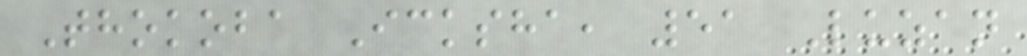Thokoba Icksha, 51 Luzan
